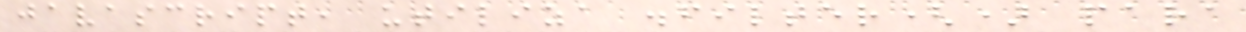javascript, utiliza .filter() para
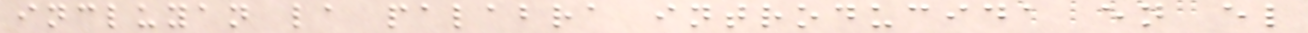incluyan la palabra introducida en el
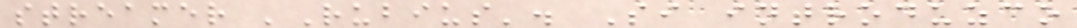streamer 'Rubius'. Si introduzco
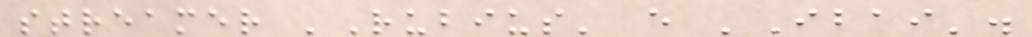streamer 'Rubius' e 'Ibai'.
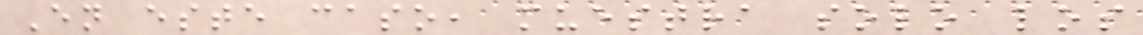En este caso, muestra solo los
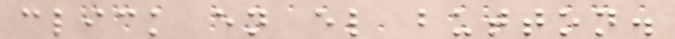click en el button.
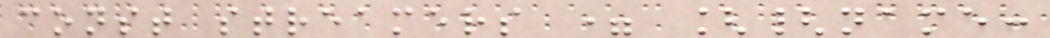const streamers = [{name:
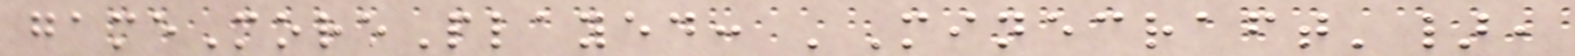gameMorePlayed: 'Minecraft'},
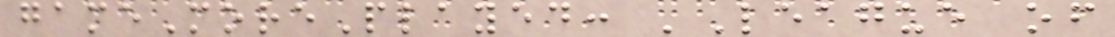gameMorePlayed: 'League of
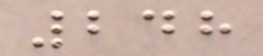248
